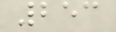253
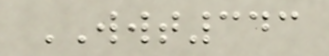WWT343
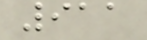911
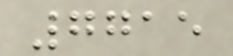7715
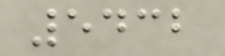5432
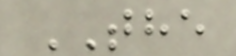THE
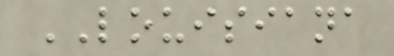LOUISIANA
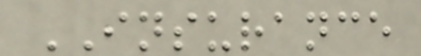INSURANCE
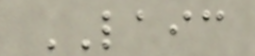LAIC
